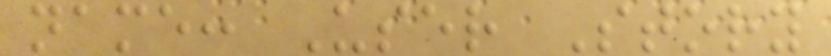name: User Story
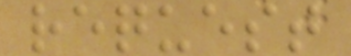request
